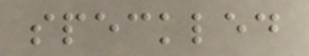speckled
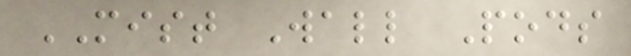MIST Wall Pods
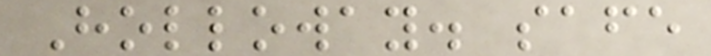Holloway. safe
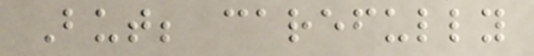But; carefully
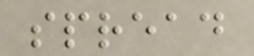spread
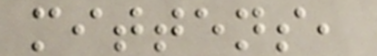mittens,
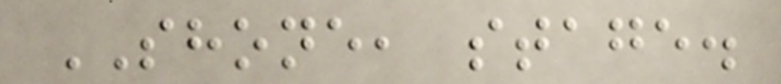SHONE, stage.
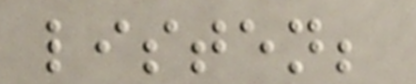listen;
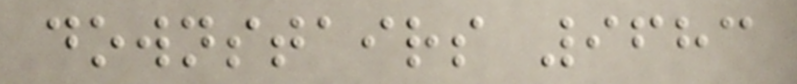downstairs 9683
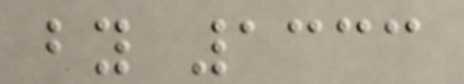by 1333
